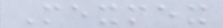Mexmex
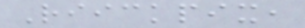Riickpix,
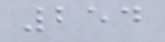254
